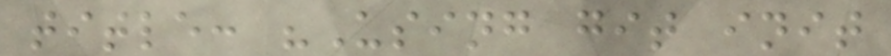title: "Using git init
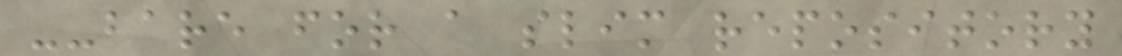--bare for a slim repository
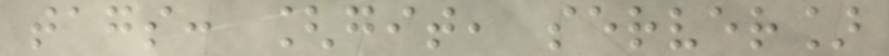tags: [git, server]
